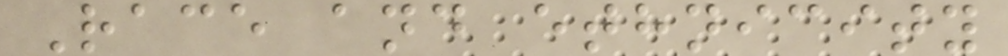Race and ethnicity
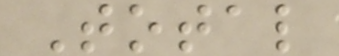Total
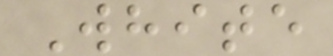White
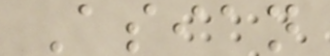Asian
